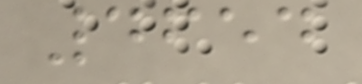4654
